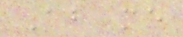About me
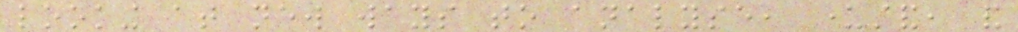looking at new ways to analyse, understand, and
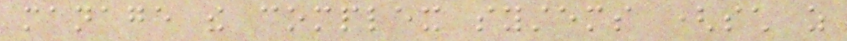manage the complex systems (such as
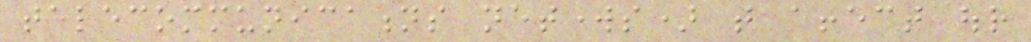telecommunications networks) that affect our
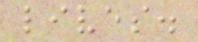lives.
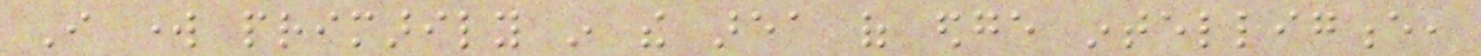I work primarily in the area of edge intelligence,
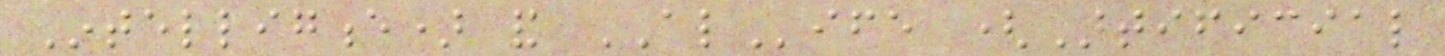Intelligence) and ALife (Artificial
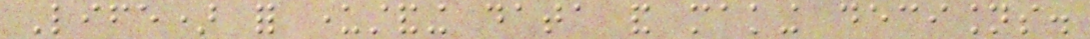Life) for understanding data and making decisions.
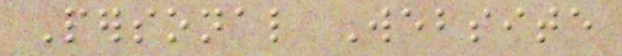Personal Website
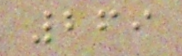269
